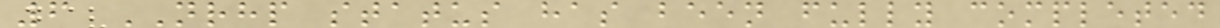6 NRHP status has been fully completed
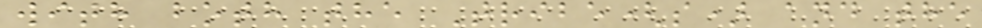with both the Tribe(s) and the
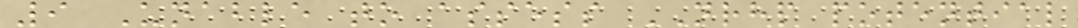9 Unable to assess NRHP potential
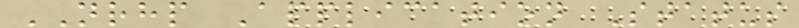NRHP Application Status
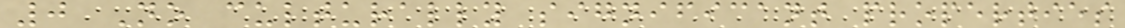0 No culturally significant properties
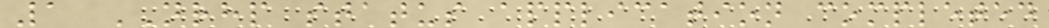1 NRHP status application completed
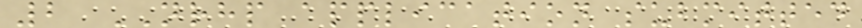2 NRHP application submitted
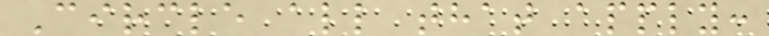Circle all that apply:
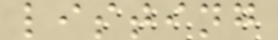listing
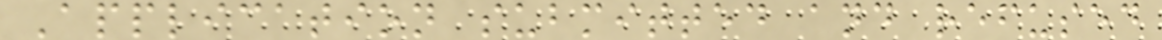Application submitted and refused
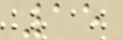15
